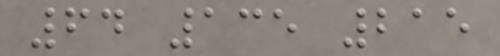64 135 215
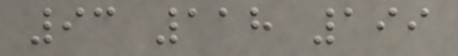93 118 199
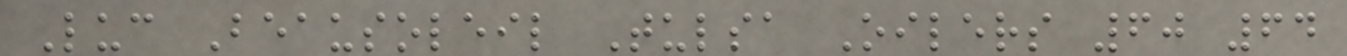Luc Beausoleil Tulsa Oilers 60 64
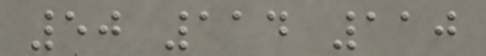50 114 110
